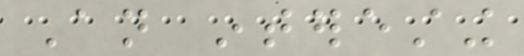An interesting
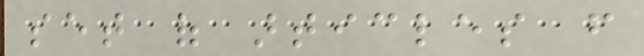set of articles from
